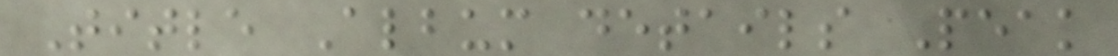Title Album details Peak
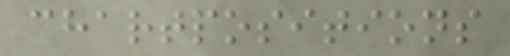chartpositions
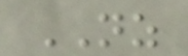NZ
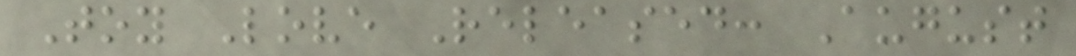Toy Love Released: August
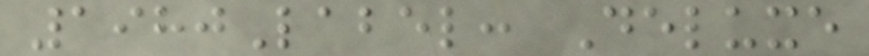1980Label: Deluxe
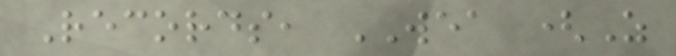Records, WEA (Z
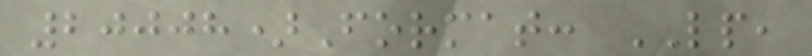20008)Format: LP,
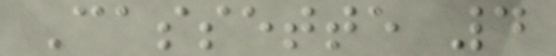Cassette 4
